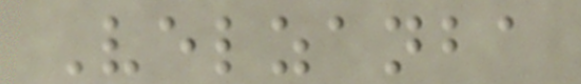Velzanba
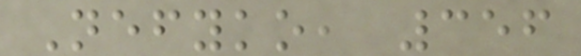Nefyko, 356
